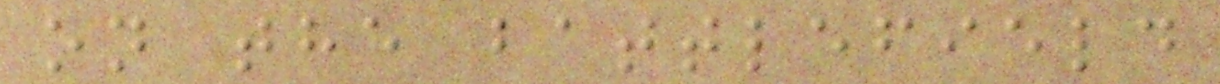on the battlefield
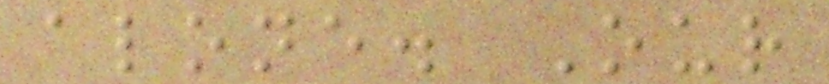alone. Our
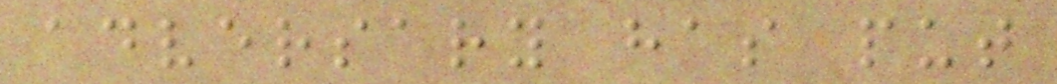adversary has put
